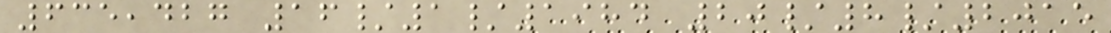635,427 16/1/1984 20/8/2015
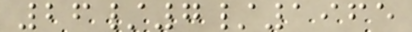26/7/1965
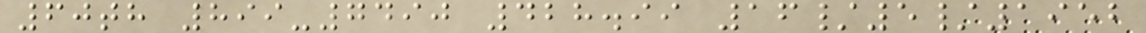60th 899-7490 428.99 16/5/1952
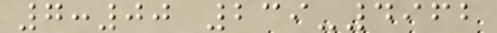7:00 239-4962
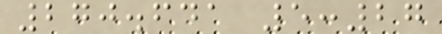270.641 5:27
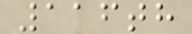116th
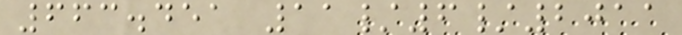663.451 11/6/2011
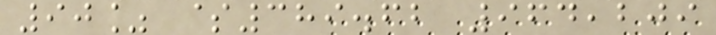90% $389.62 964,209
